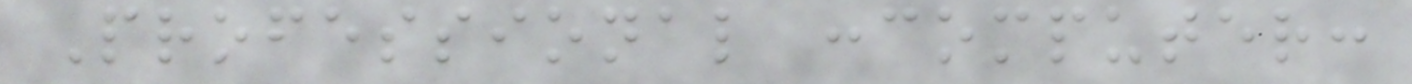Professional :computer:
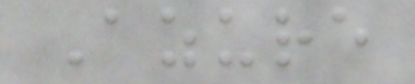Azure
